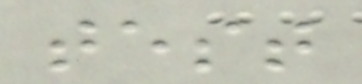test
